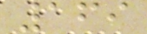169
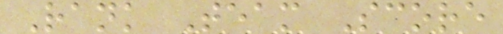Rank Team Score
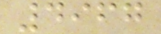4967
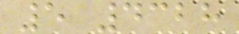5 4328
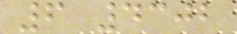6 4302
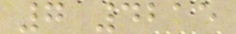7 4215
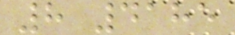8 4185
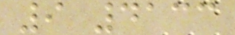9 4133
